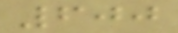600
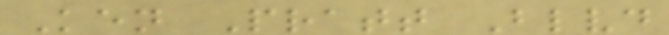Ken Pratt Blvd
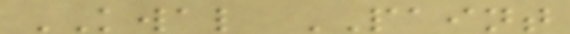KWAL PAINT
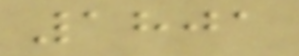1801
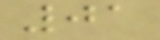01
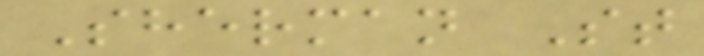Sherman St
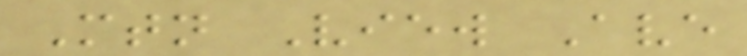Mtn View Ave
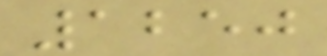1250
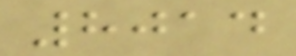8014
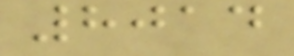8014
